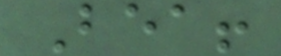Bea!
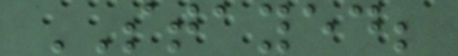STAYED;
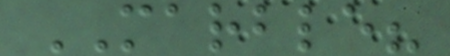MARBLE?
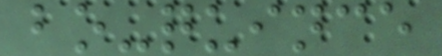bo-quince
